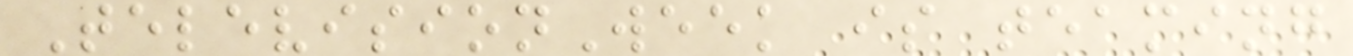TelevisionWeek is teaming
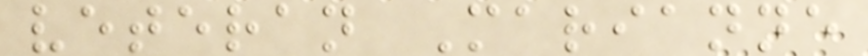veteran Marianne
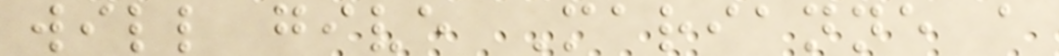will give Marianne a
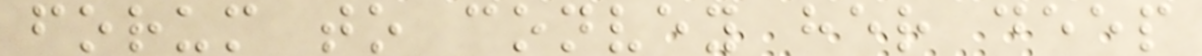forum to convey her deep
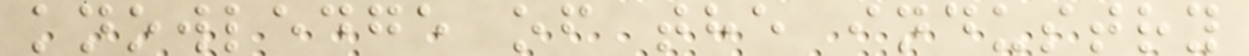knowledge of the industry
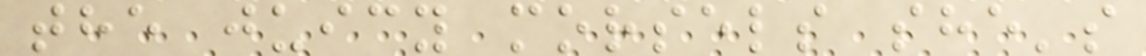the juicy morsels she's
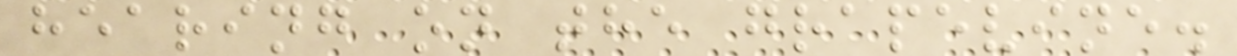hearing on the grapevine.
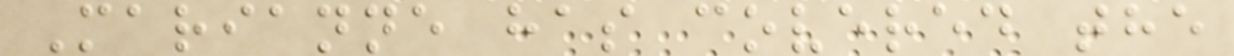Marianne has covered the
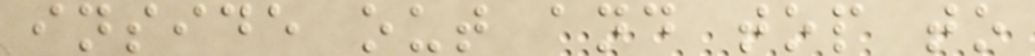inside out and top to
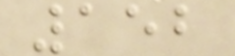152
